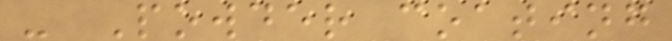- Powder coating
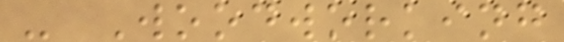- Woodworking
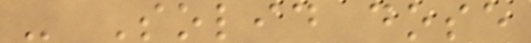- Solid dose
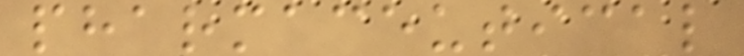pharmaceutical
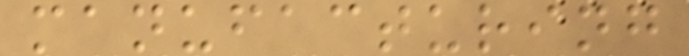manufacturing
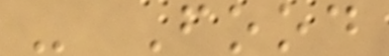- Food
